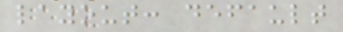layout: default
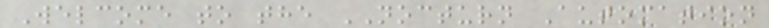Welcome to the NOCTURN Automation
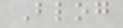Blog
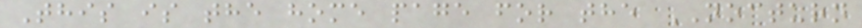This is the home page for the NOCTURN
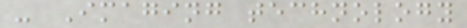- Imaging technology
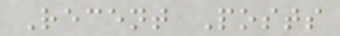Recent Posts
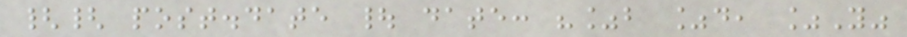{{ post.date | date: "%b %d, %Y"
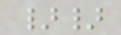}}
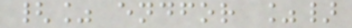{% endfor %}
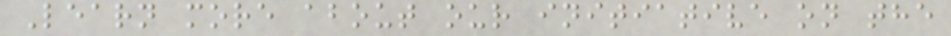Learn more about our initiative on the
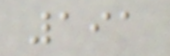191
